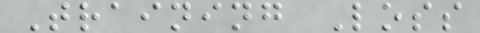Training Loss
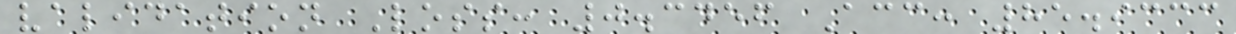validation Loss: 0.3456 Acc: 85.9333
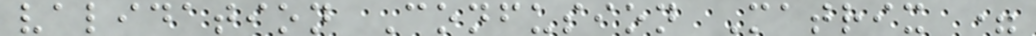validation Confusion Matrix =
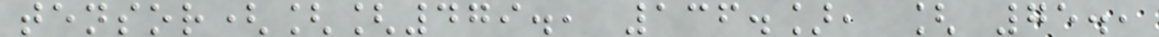tensor([[479., 136.], [ 75.,
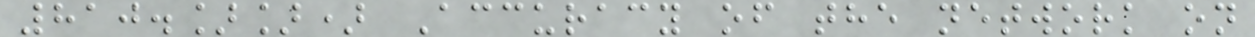810.]]) Accuracy of the network on
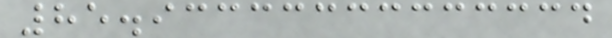85.93333333333334
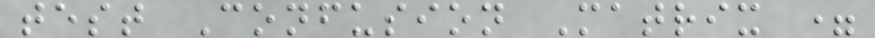test Confusion Matrix =
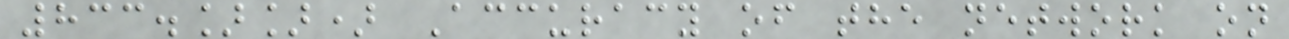833.]]) Accuracy of the network on
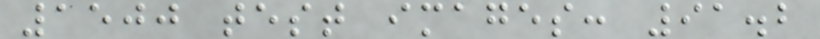1500 test images: 91.2
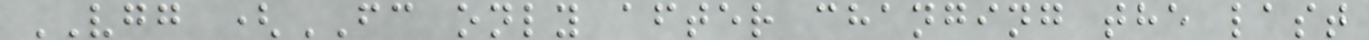VGG (FC only after changing the last
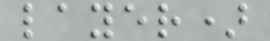layer)
